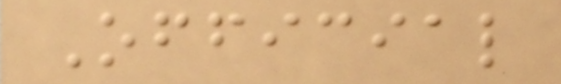Official
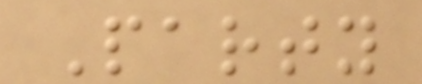Party
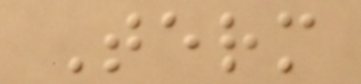Term
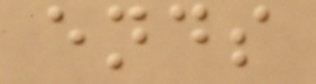ends
